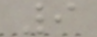9
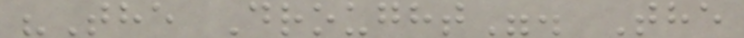"The Drought". The
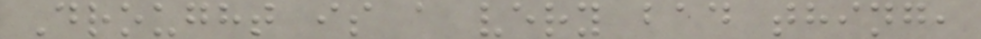Drought is a very bad thing,
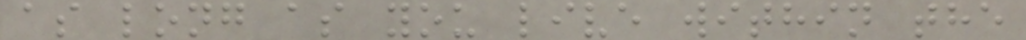as long as you live within the
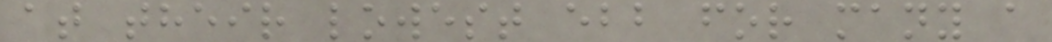at their lowest ebb for many a
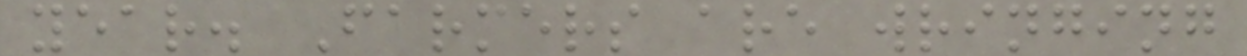year. Farmers are wringing
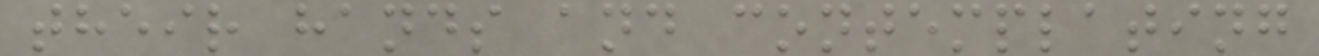their hands and contemplating
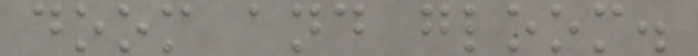doom and gloom.
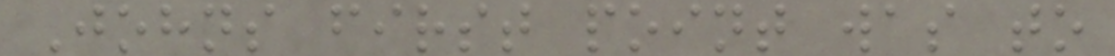Johns first point was to
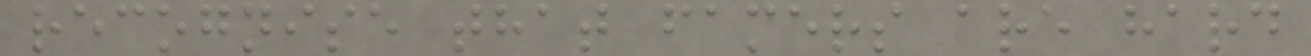recognise that famers are hard
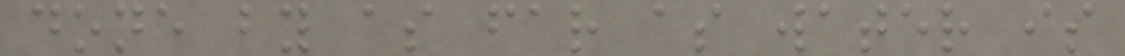done by as far as water is
